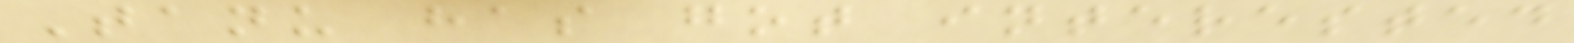Tanu has got interested
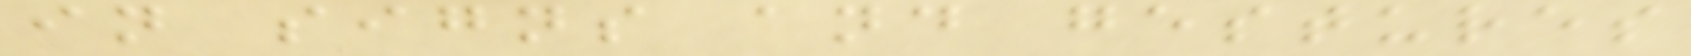in signs and gestures
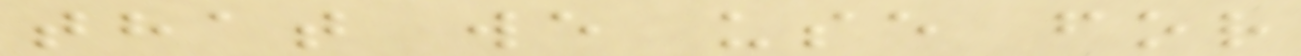that we use for
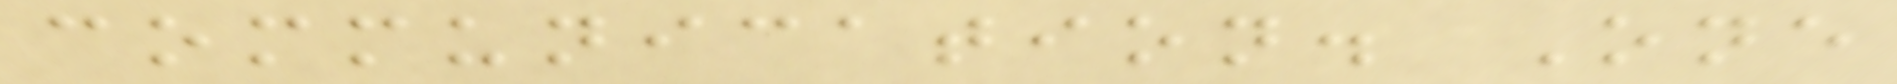communication. One
